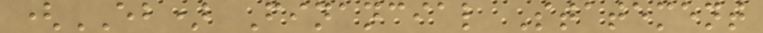(EB) Financial Statement
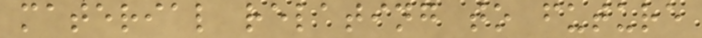material relating to future
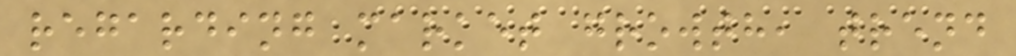regarding market growth, trend
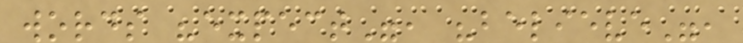words "expect", "believe",
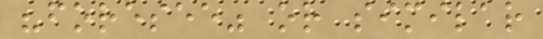"foresee" or similar
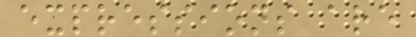expressions are
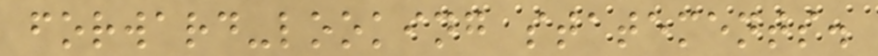forward-looking statements.
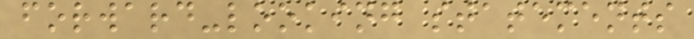forward-looking statements
